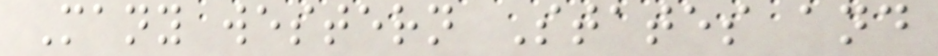Many western States and
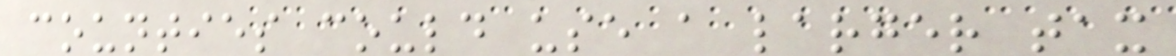counties could use a larger tax
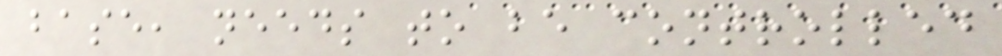base, needs to be controlled
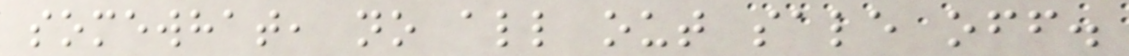somewhat, no all out sale off.
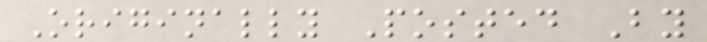Originally Posted By
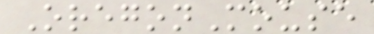OregonMouse
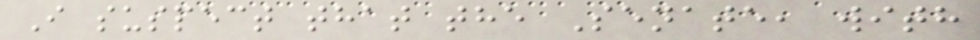I suspect that the Senate, with
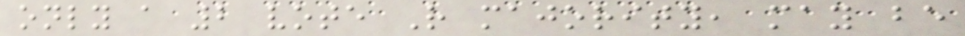only a 2 vote R majority, may be
